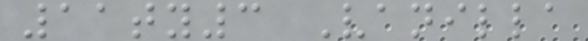11ty3 Vanilla
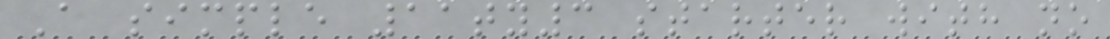A simple 11ty3 starter with no
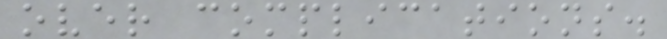over complications.
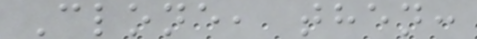Clone, then:
